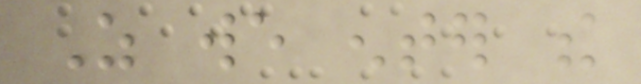As we enter the
